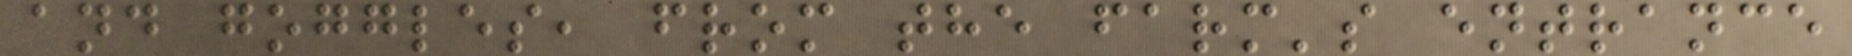and goggles, from the farm's entrance
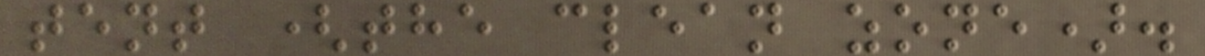tent (the clean zone).
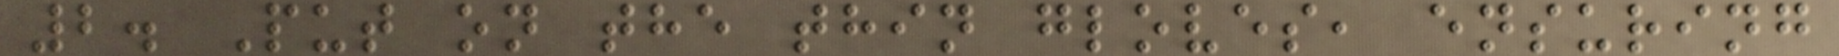2. Put on the thin gloves, ensuring
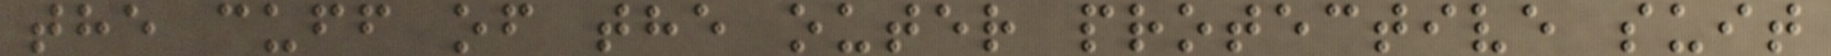the cuff of the outer protective suit
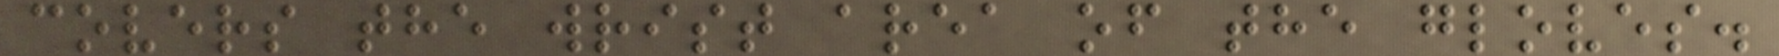covers the wrist area of the gloves.
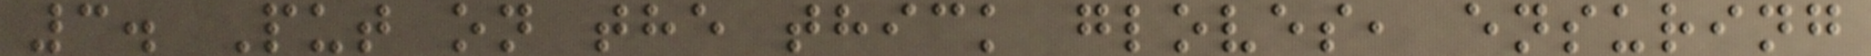3. Put on the thick gloves, ensuring
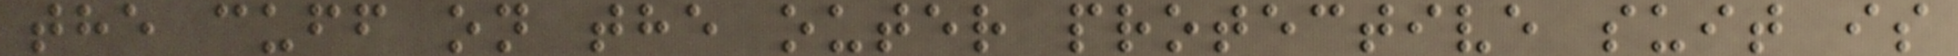the cuff on the outer protective suit is
